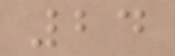24
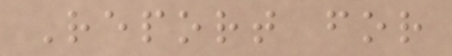Report for
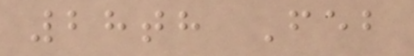28th Feb
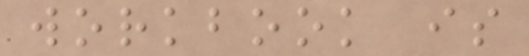workbook is
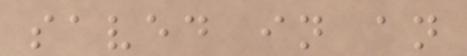saved in an
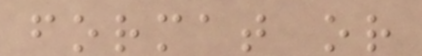format or
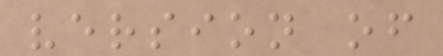version of
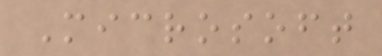Microsoft
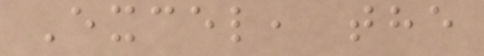Excel, the
